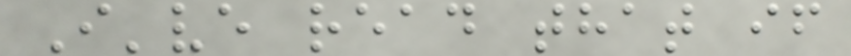I've read that if
